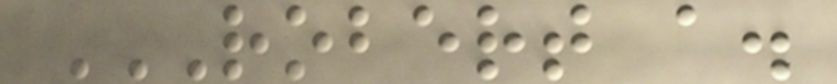ROBERT A.
